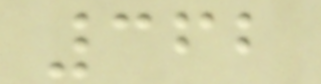362
